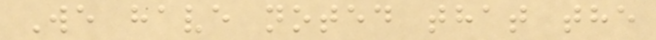We have noted that the
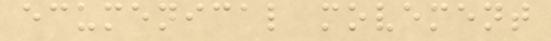ecumenical movement
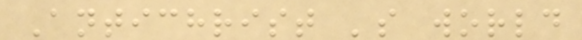Antichrist 's world
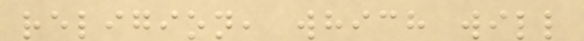religion, which will
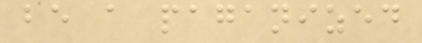be a paganized
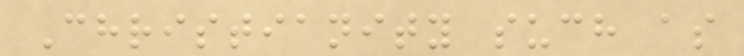Christianity such as
